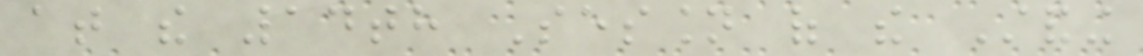at the 14th Session of the Standing
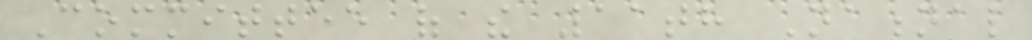Committee of the 11th National
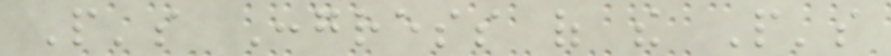People's Congress of the People's
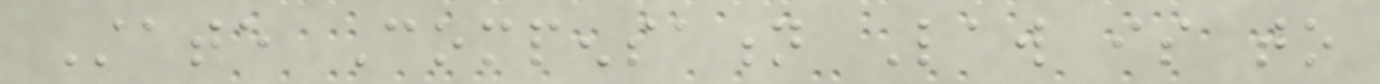State Compensation Law is to
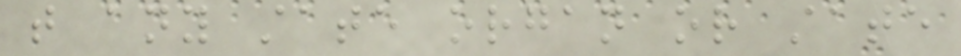that any state organ or state
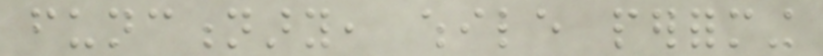functionary, while performing
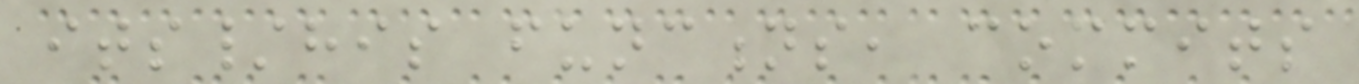its/his functions, commits
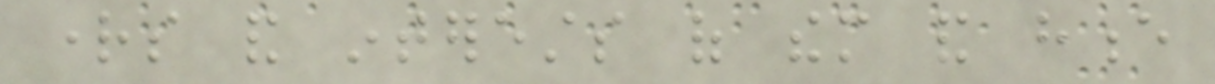rights and interests of them and hence
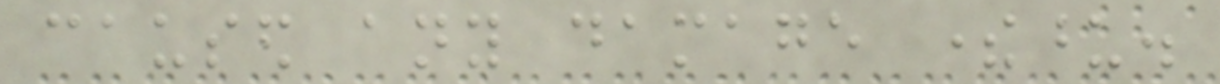caused any damage thereupon.
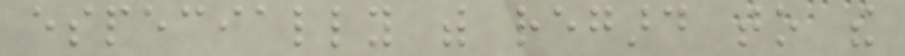especially with regard to the
